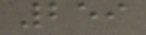259
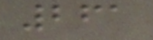261
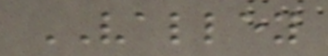VALLEY
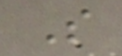S
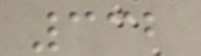332
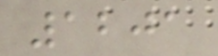1201
